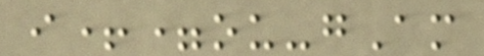i+=ou-gAm
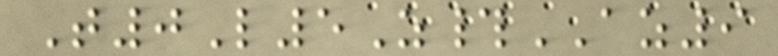T0L5Z#AZ9
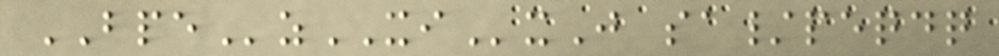BPEzXIxJ sa/peqdq
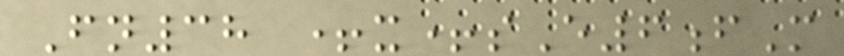Fn38 +x+sE6fM
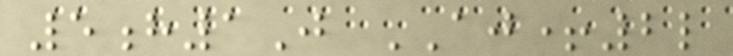5h1J AJ+2l
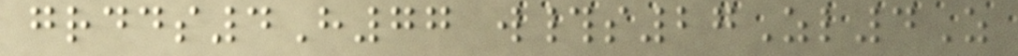grdds4H77 w#s27Zl4Z
